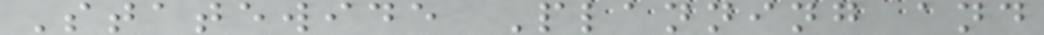Statewide Planning and
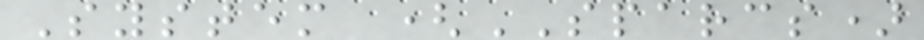System (SPARCS)
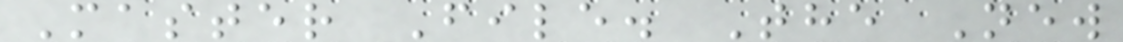Master File. The New
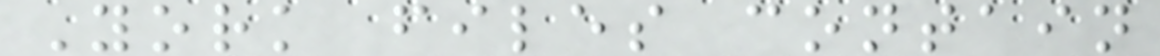York files contain
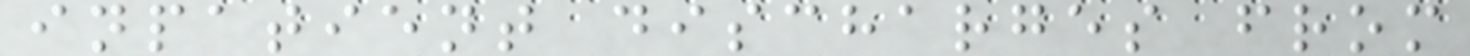inpatient discharges from
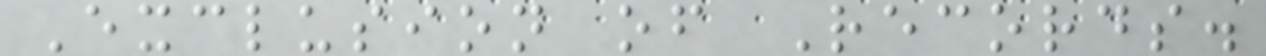Exclusion of Records.
